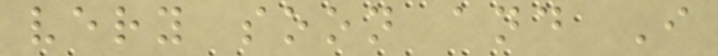very soon and I
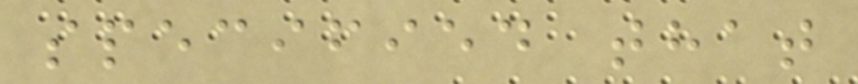specified that
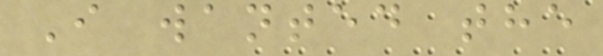I wanted the
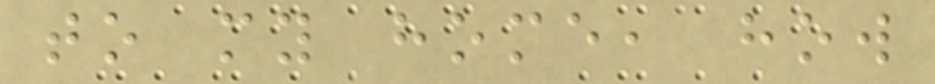to my home, how
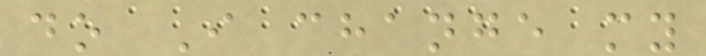do I change my
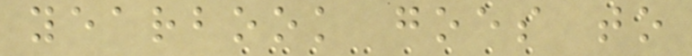yearbook goes to
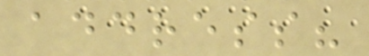address?
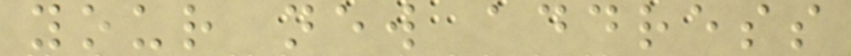your new address
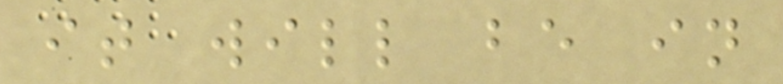it will be in
